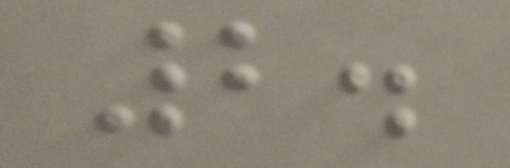2.
